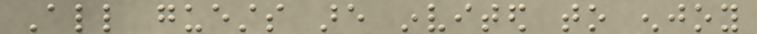All guests are invited to enjoy
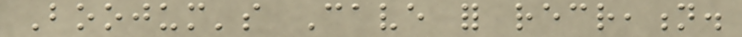Boojum's Cave for recreation.
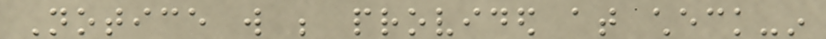Notice will be provided at check-in
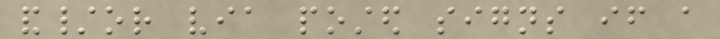and/or via posted signs if a
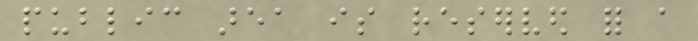public area is reserved for a
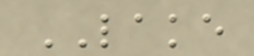LAKE
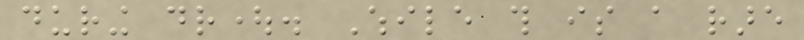during drought. While this is a rare
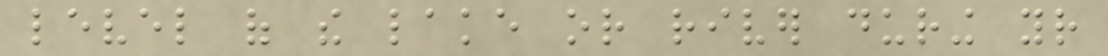level of the lake or river during your
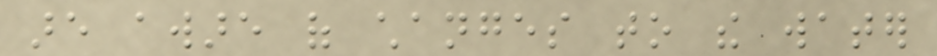are aware of changes to the water
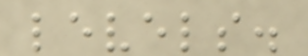levels.
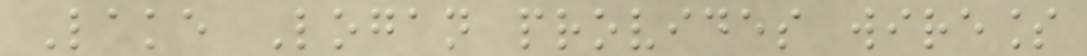Lake Logan provides wireless
